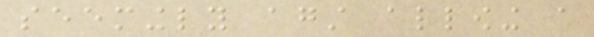seemingly against allowing a
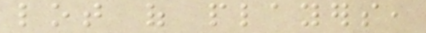lot of players,
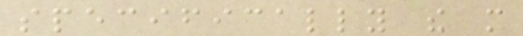specifically the more
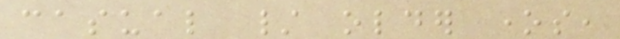casual / older ones,
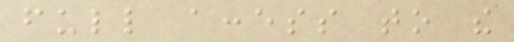full access to the
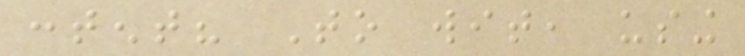content? To wit, using
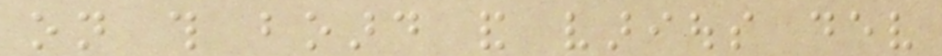on this board and various dev
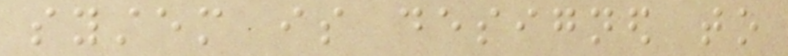system is designed to
